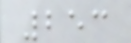253
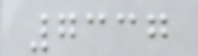7337
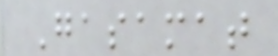Gasamat
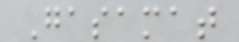Gasamat
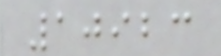10923
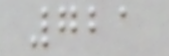721
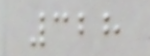328
